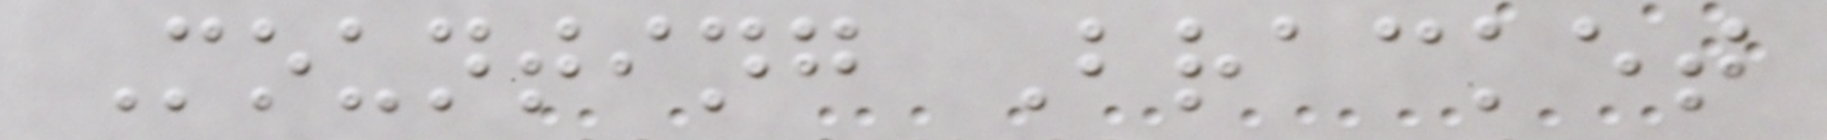Mounting Bracket
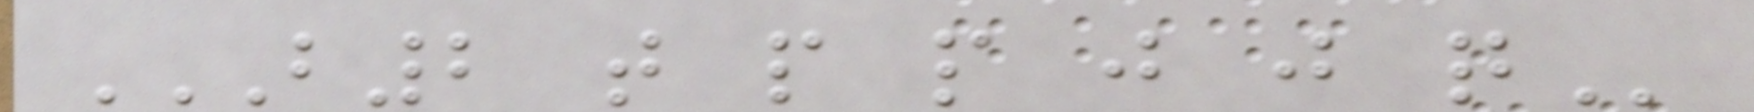B2 T P P J J Q
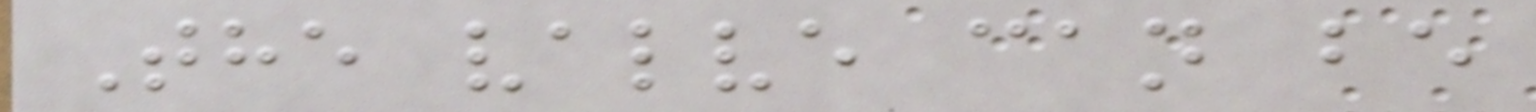The valve can be
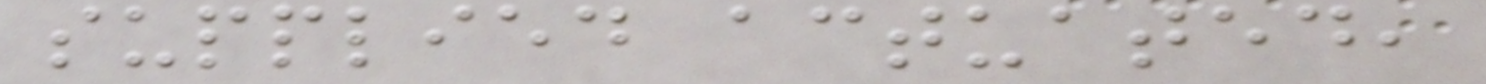supplied actuated,
